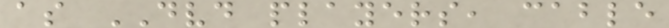as DVD players, cable
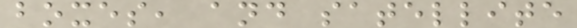boxes, and satellite
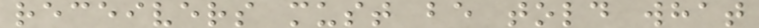receivers must be told what
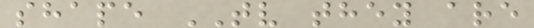shape TV they are
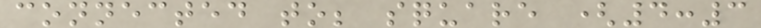connected to; square (4:3
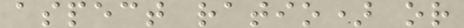aspect ratio) or
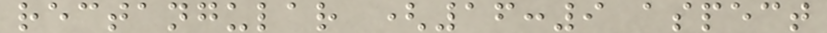rectangular (16:9 aspect
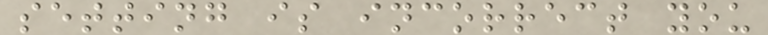setting is incorrect you
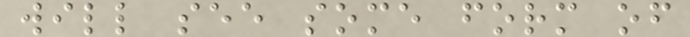will see some form of
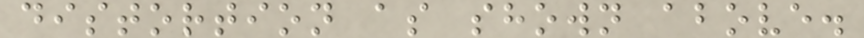distortion as shown above.
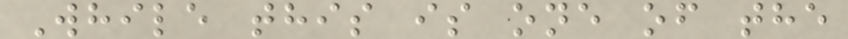While this is one of the
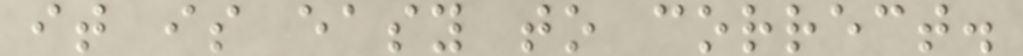it is easy to correct.
